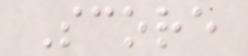Score
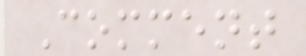Comment
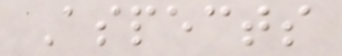Aspects
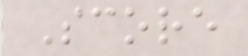Score
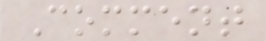Comment
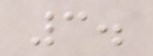3.
